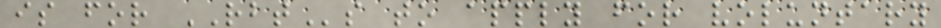is for RBTs to apply for voluntary
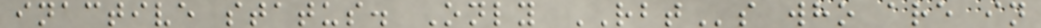inactive status. Only RBTs who are in
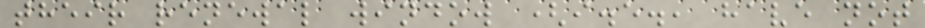their renewal window (i.e., have not
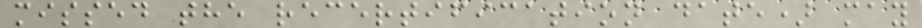missed the recertification date) may
